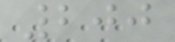200
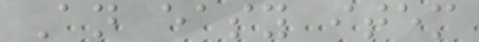An easy item
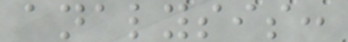analysis:
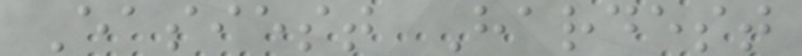Easiest Hardest
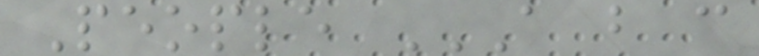People A B C
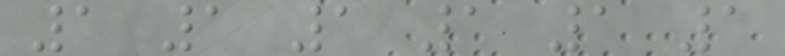1 1 1 1 1 1
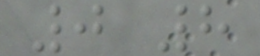0 8
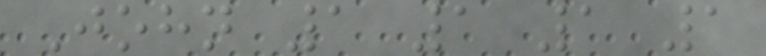John 1 1 1 1
